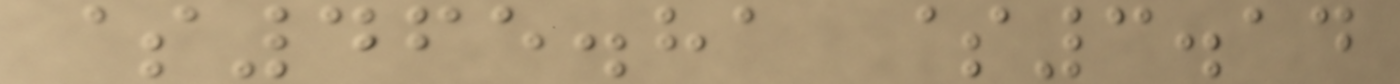$465.81 $3.14
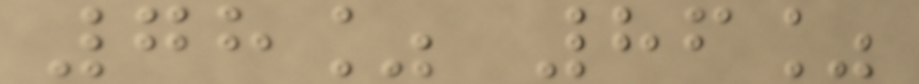78% 86%
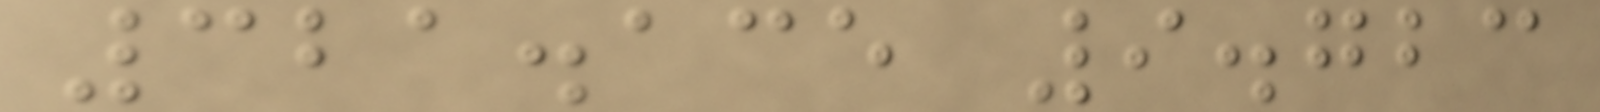321.135 9.723
